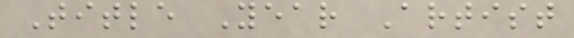Title Year Artist
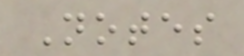Notes
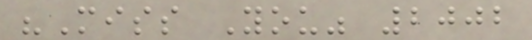"Miss You" 2002
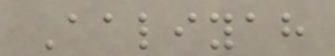Aaliyah
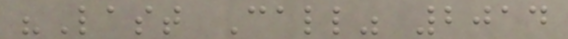"Last Call" 2014
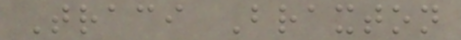Traci Braxton
